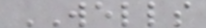WELLS
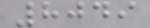8049
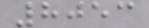8053
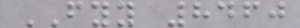FYY 8460
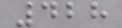428
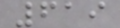619
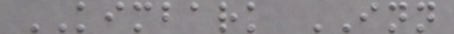KIMBARK INN
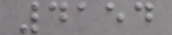4154
